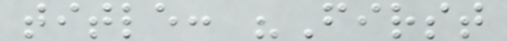title: "First
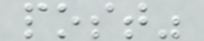post"
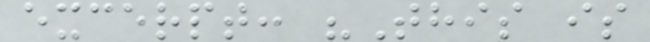excerpt: "This is
